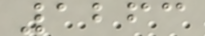1263
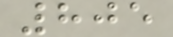805
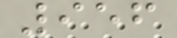956
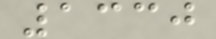1330
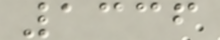1336
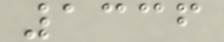1336
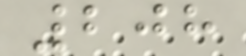208
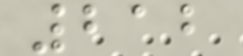212
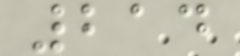214
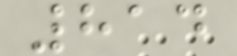814
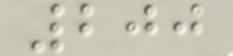200
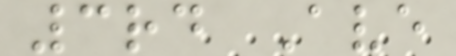3rd Ave
